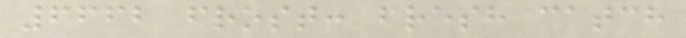6662 frost: fresh catch
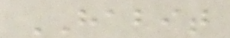HABIT
